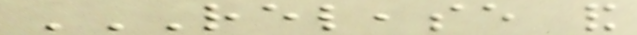RELEASE AND
